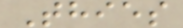Thies
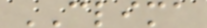CLIMA
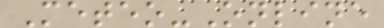Meteo-Online
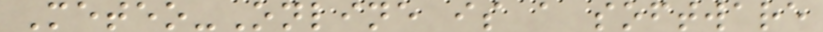Meteo-Online is a software
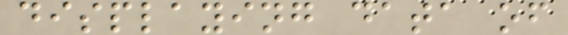displaying data of
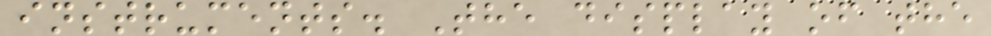instruments. The display of the
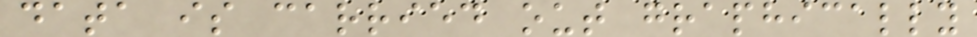data is carried out graphically
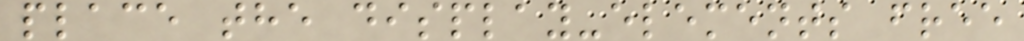place the display-elements free
